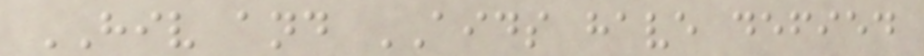HIV and AIDS have defied
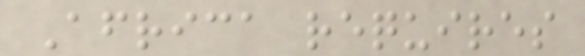Africa requires
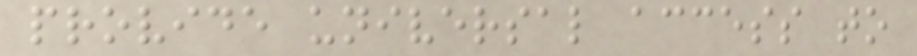provide universal access to
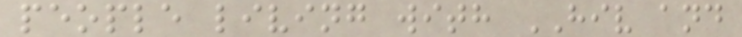people living with HIV and
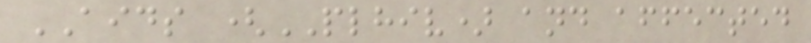AIDS (PLHIV) and affected
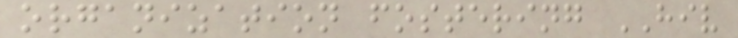organization fostering HIV
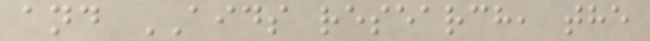and AIDS research, the
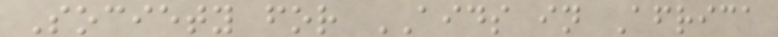Society for AIDS in Africa
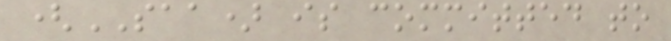(SAA) is committed to
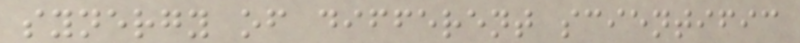synergy of different scientific
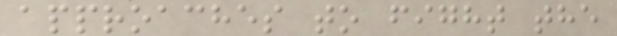approaches to fight the
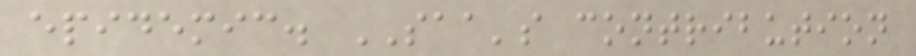epidemic. SAA's contribution
